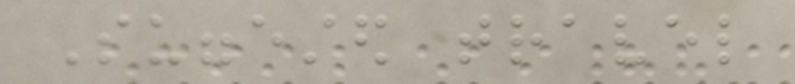Suggested travel
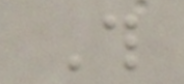This
